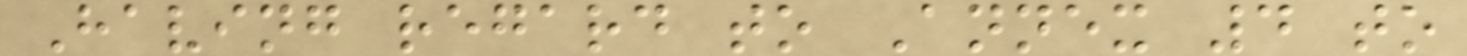Having regard to Annex 4 to
